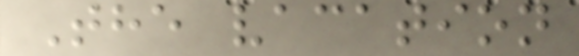The vacation
